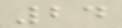24
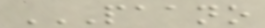PAANO
